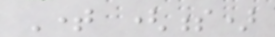Time (s)
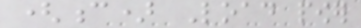(c) Load power
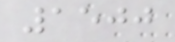1500
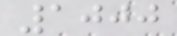1000
